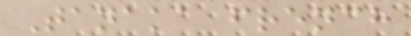Tanaka french
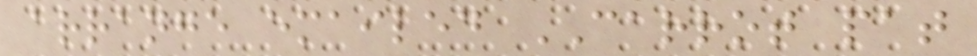arrange emailed CARROT pat
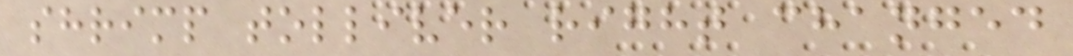shrimp tolliver right changed
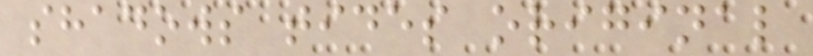shadows tides original
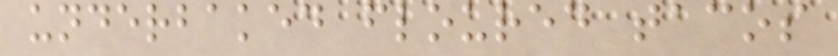underbaked floured tacos
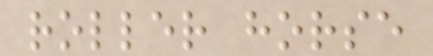roller horse
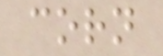corn
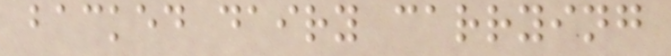backed dairy carrying
